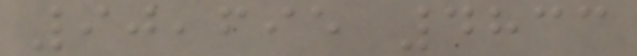90,695 4833
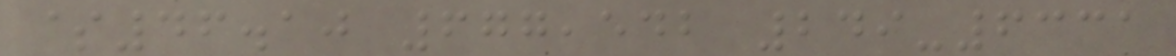$46.10 677,542 249-6331
